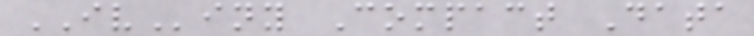IViny Compact Data
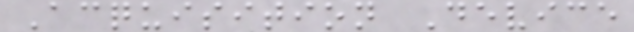Acquisition Device
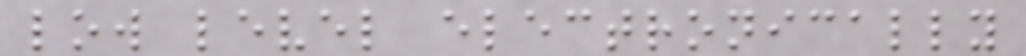low level electronically
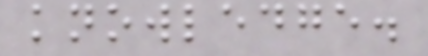knowledge.
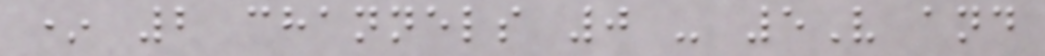* 2 channels 0 - 5V and
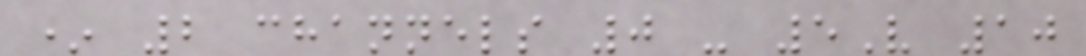* 2 channels 0 - 5V 10
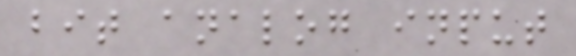bit analog input
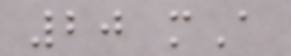20 mA
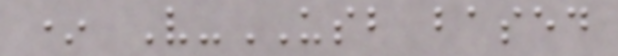* V-USB based
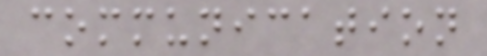communication
